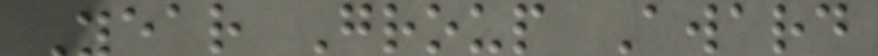Year Group Award
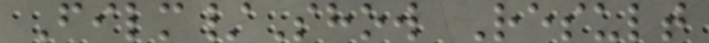Film/Show Result
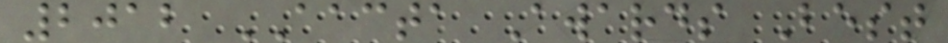2012 AACTA Awards Best
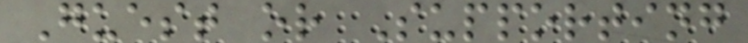Guest or Supporting
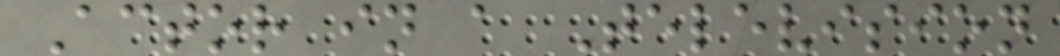Actor in a Television
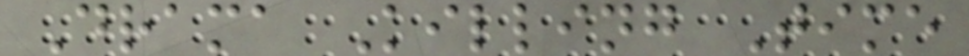Drama Killing Time
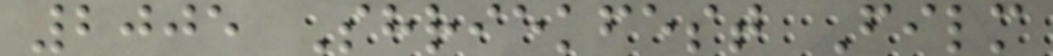2005 Shriekfest Film
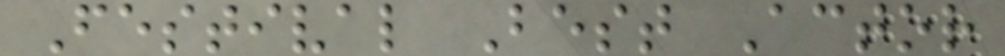Festival Best Actor
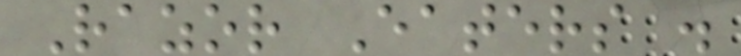Razor Eaters .
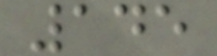145
